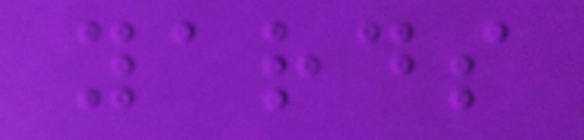yards
